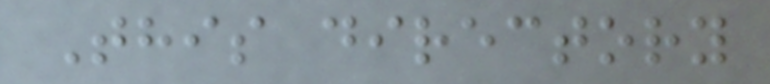This directory
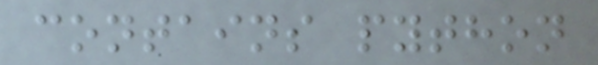contains python
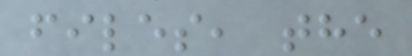files, the
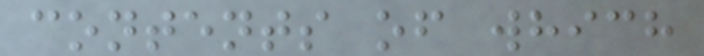contents of which
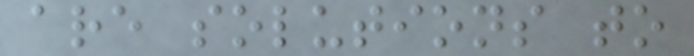are solutions to
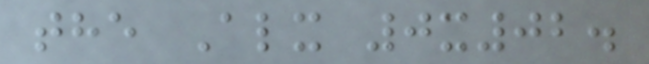the Alx 0x02.
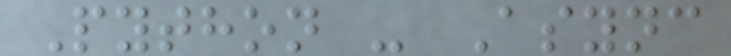Python - Async
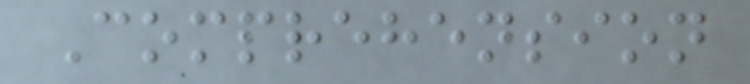Comprehension
